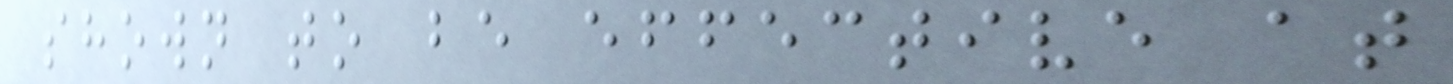shown to be effective at
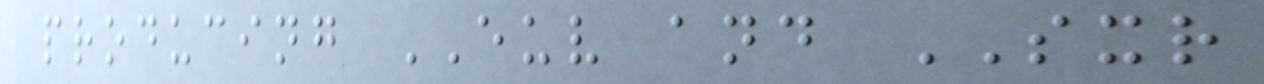producing EUV and SXR
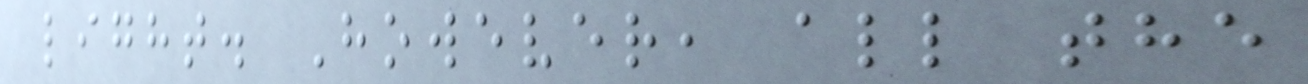light. However, all the
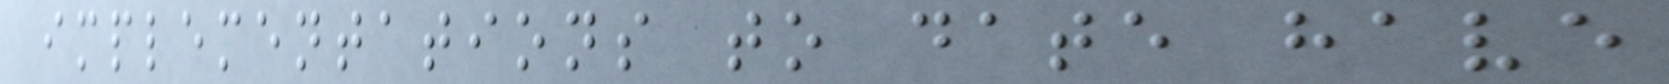implementations to date have
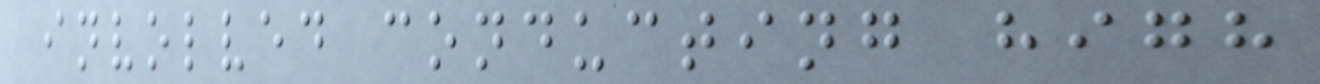involved conducting high
